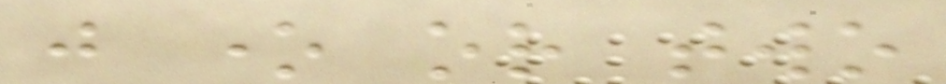just one or two
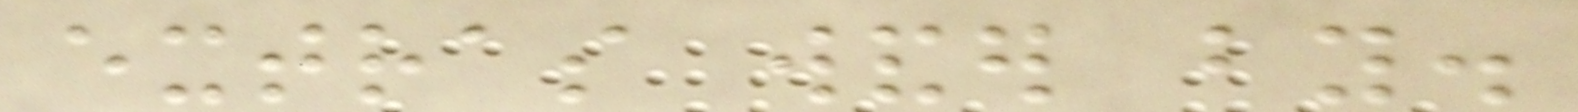extras wander by.
